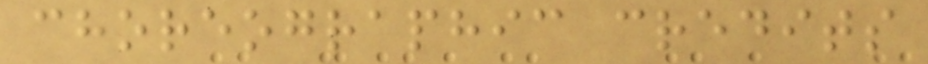choreographic credits
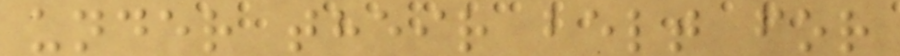under their belt for
